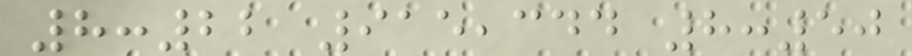8:22 915,344 8:50
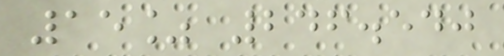15% 246.540
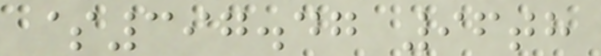$397.47 96th
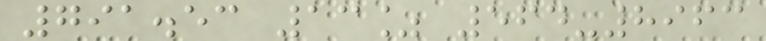791.53 13% 564-8963
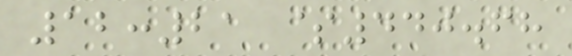12:21 $440.68
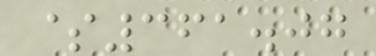$361.07
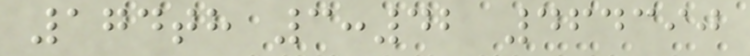174th 3:42 464390
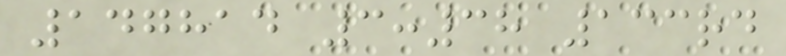147814 3:38 133rd
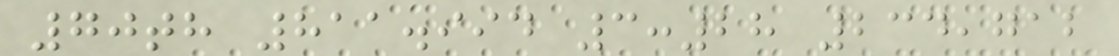70th 811.994 3:28 234,712
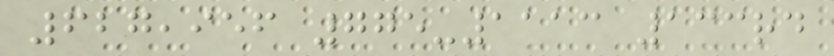627,956 775-1113 133rd
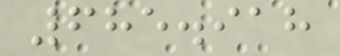685.918
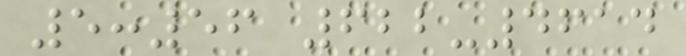5:56 622-4614
